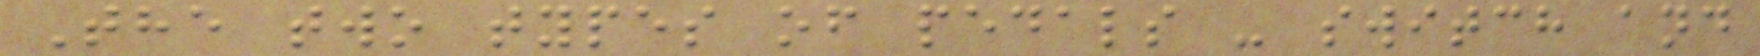The two types of pedals - switch and
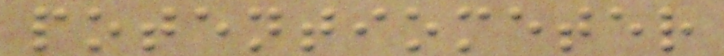potentiometer
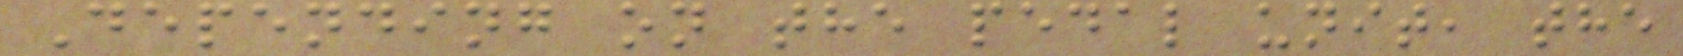Depending on the pedal unit, the
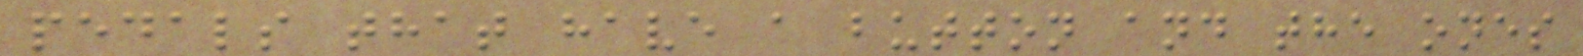pedals that have a button and the ones
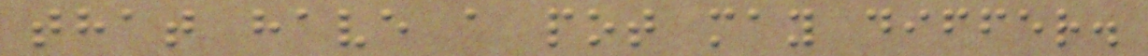that have a pot may differ.
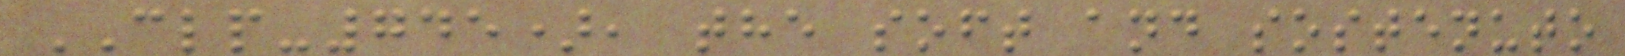CLP-745), the soft and sostenuto
